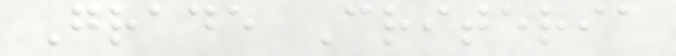Grade Criteria
